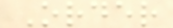Order
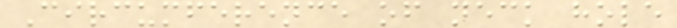Circumference of neck hole
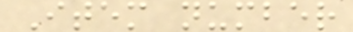Item number
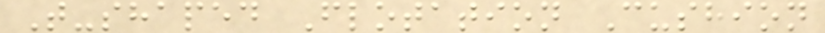T-shaped Flotation Cushion
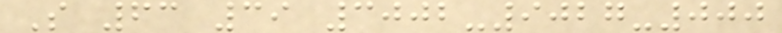S 63 39 3002-9027-000
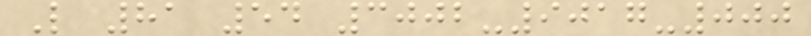L 81 54 3002-9017-000
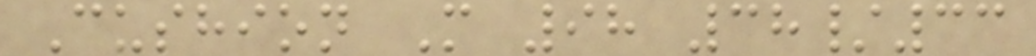Cushion M 98 38/33
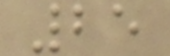25
